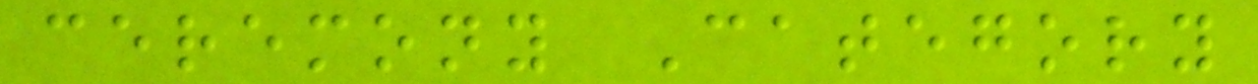ceremony Category
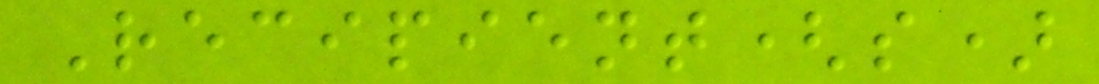Recipient(s)
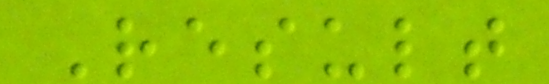Result
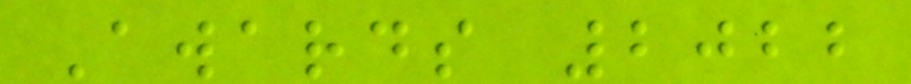Awards 2022
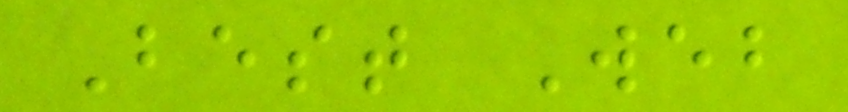Best Web
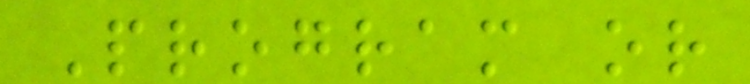Program or
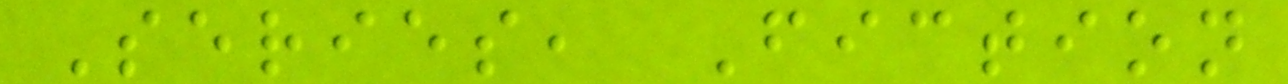Series, Fiction
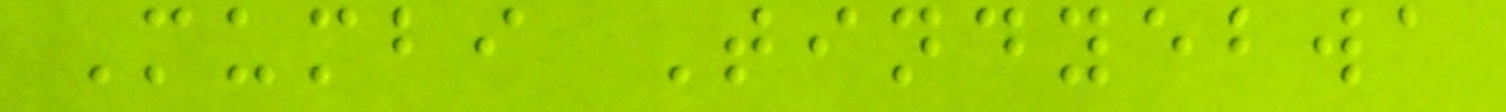Mumbi Tindyebwa
